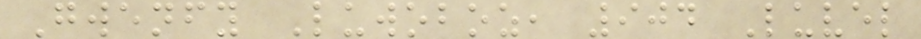Gwenfy Luwoboz, 904 Luvel
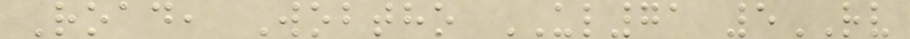Road, Wobtho UL71 5RV
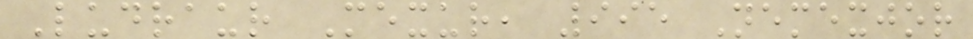Ludraur Mexur, 995 Nemexjor
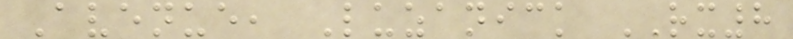Avenue, Luzanick RX8
